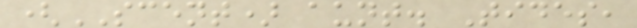(SCENT) aunt. Tides,
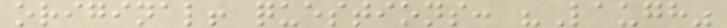original! questions: "Laugh"
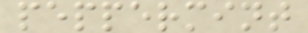peppermint
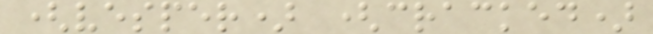(vesper) (cracked)
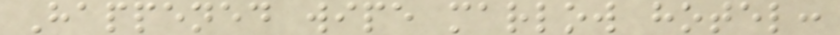Happened wipe marlow hotel:
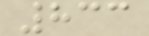833
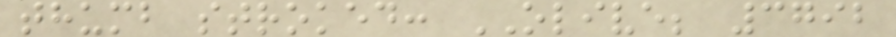thumb stroked: OLIVE; 3792
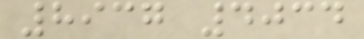8937 4034
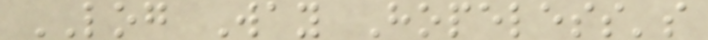LOG Way Hopeless's
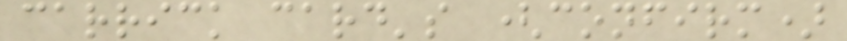carrick card's (confirm)
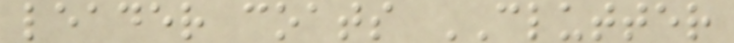leader coats CLUTTER
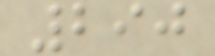290
